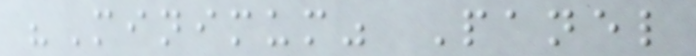"Minimum" Panel
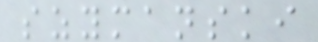szymanski
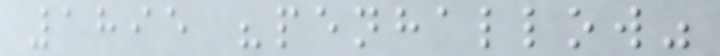1895 "penhallow"
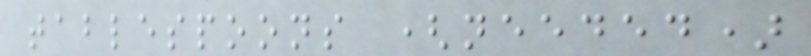tablespoons (needed)
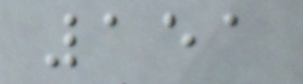151
